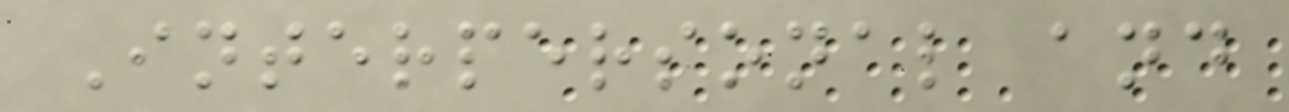Interpersonal and
